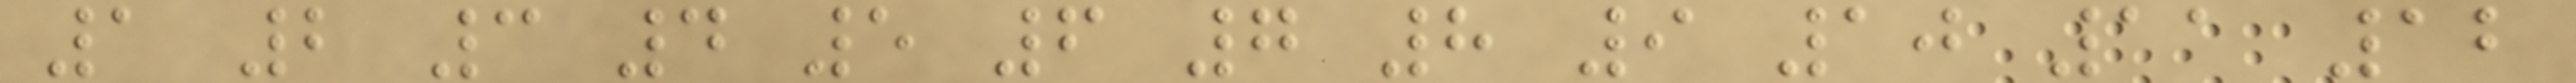1 2 3 4 5 6 7 8 9 10 11 12
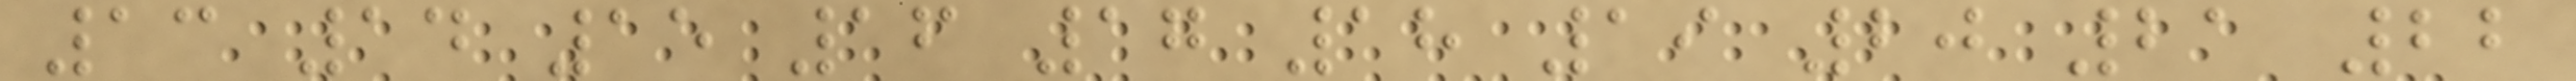13 14 15 16 17 18 19 20 21 22
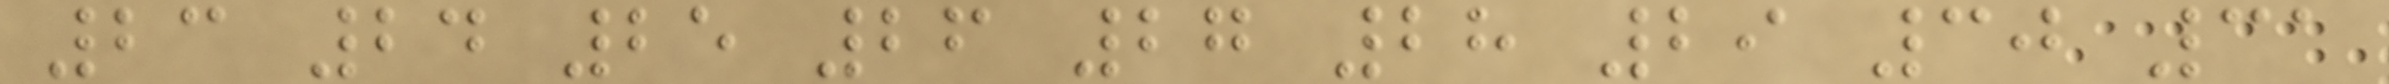23 24 25 26 27 28 29 30 31
